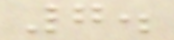7.
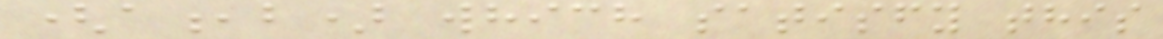(a,b) which satisfy this
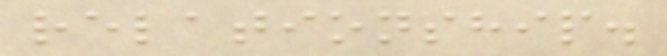relationship.
